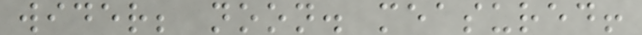wider; noon. measured!
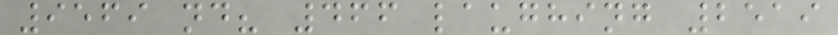9569 nd? 466 laughing 2519
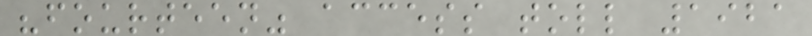"fourteen" access toll 1921
